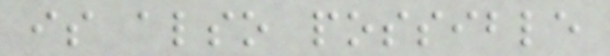is also possible
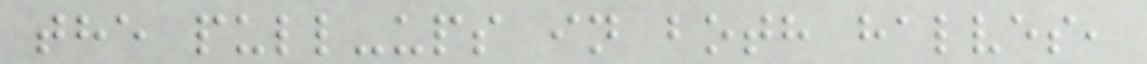the pull-ups in both halves,
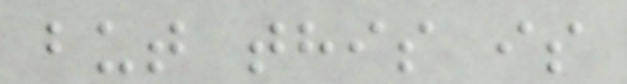but this is
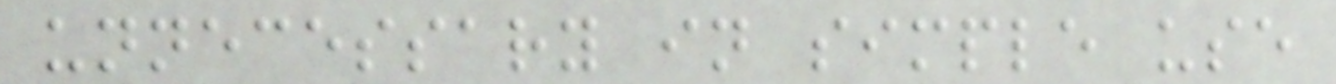unnecessary in simple use
